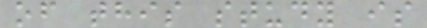of this study is
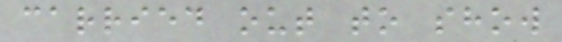carried out to show
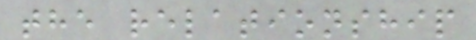the relationship
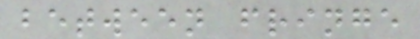between fringe
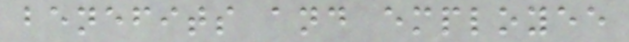benefits and employee
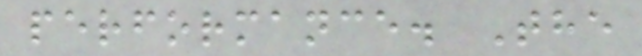performance. The
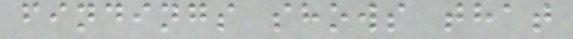findings shows that
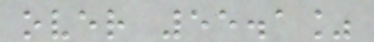over 55.1%
